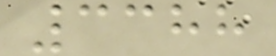3388
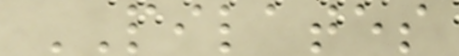PILATES
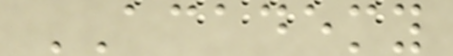ACADEMY
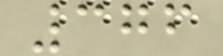376
